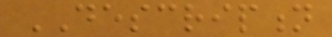DESCRIPTION
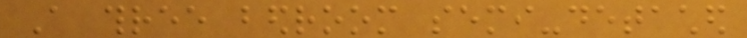A three bedroom semi-detached
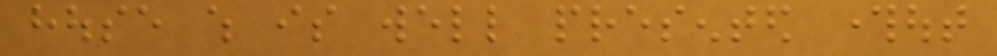house which is well presented throughout
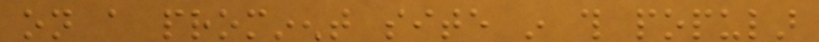on a prominent site in this popular
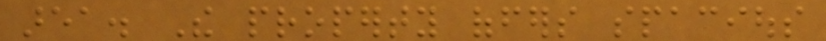area. The property offers spacious
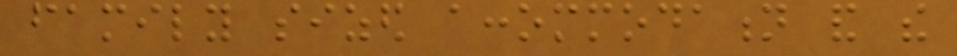family sized accommodation and the
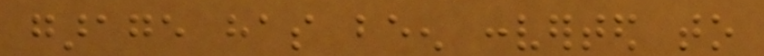garage has been converted to
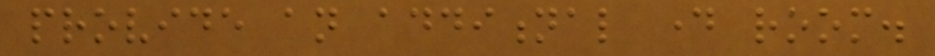provide an additional day room.
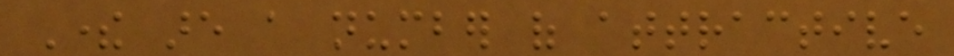There are a number of attractive
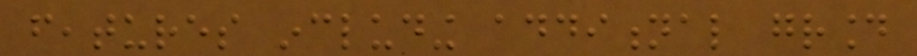features including additional ground
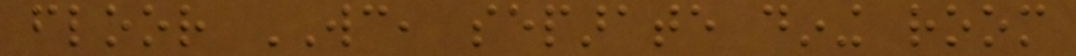floor WC, separate dining room
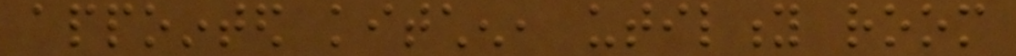appointed kitchen, utility room
